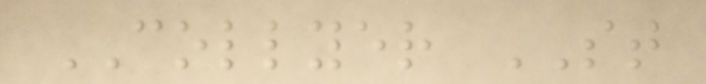COLLYER ST
